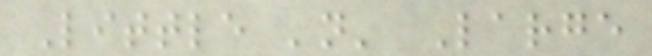Little 'n' Large
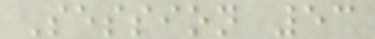Session 53
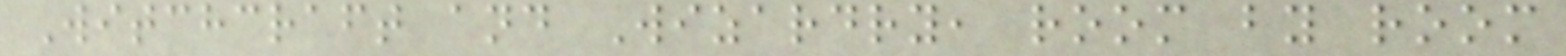Witchcraft and Wizardry, room by room
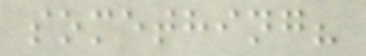something?
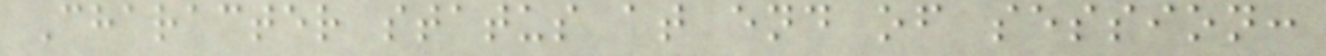Character status at end of session:
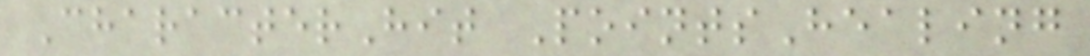CharacterHit PointsHealing
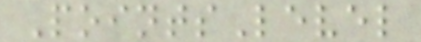PointsLevel
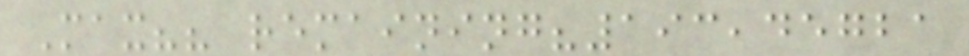Max?? remaining?193,45721
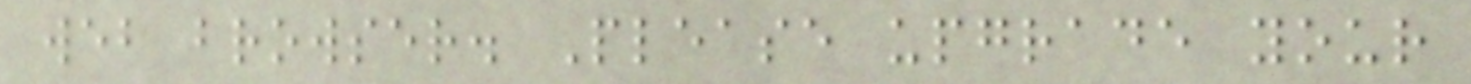web browser. Please upgrade your
